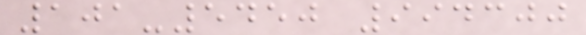101-5450 994300
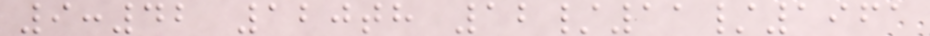9:42 120th 12/11/1961
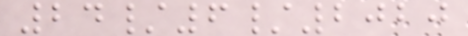24/6/2020
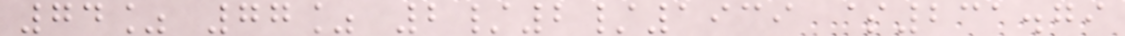74% 77% 2/2/1939 $231.79
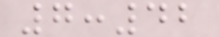7:42
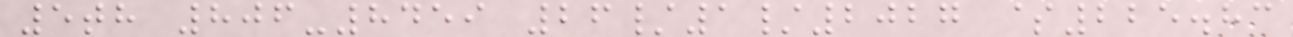5th 806-8459 26/1/2027 $225.83
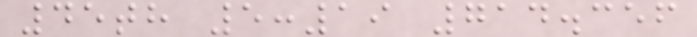45th 5:19 714.356
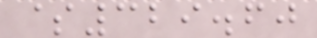$329.60
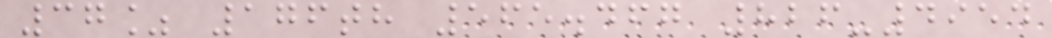37% 176th 565.467 826-4954
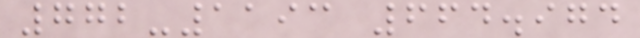772-1193 664.974
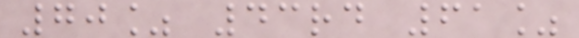70% 43rd 61%
